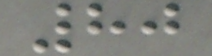80
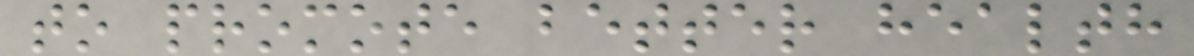to promote better health
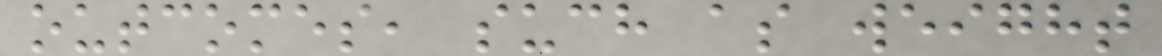outcomes, such as weight
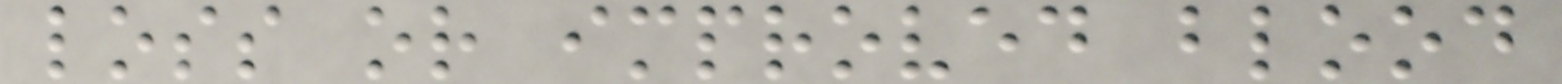loss or improved blood
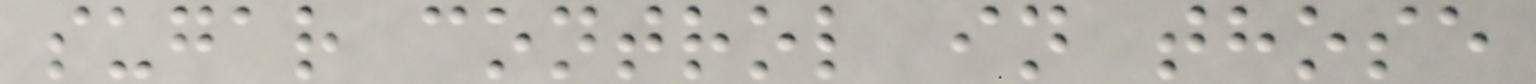sugar control in those
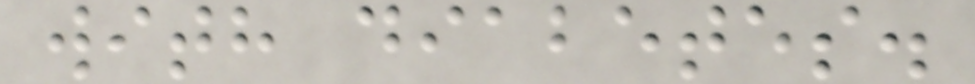with diabetes.
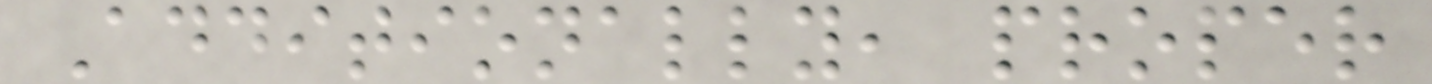Additionally, proper
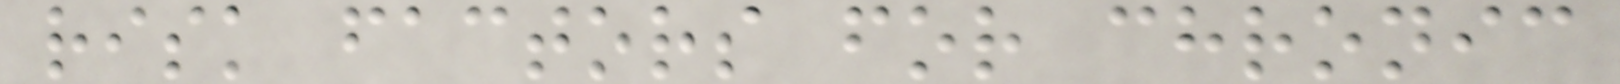risk factors for chronic
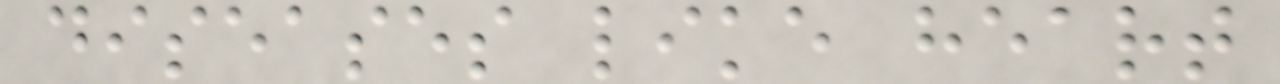diseases like heart
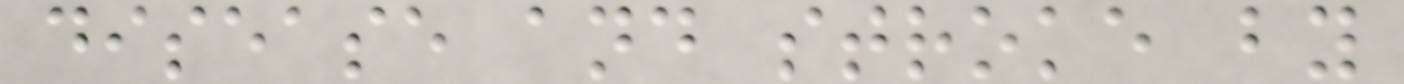disease and stroke by
